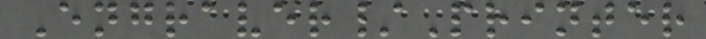Engraver/Printer
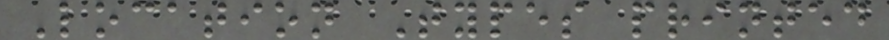Location Types printed
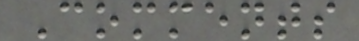Comments
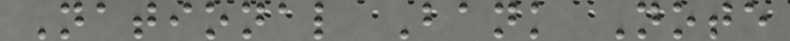National Bank Note
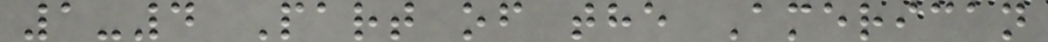1-4 Part of the American
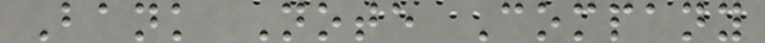Bank Note Company
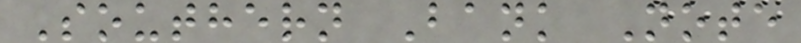Southern Bank Note
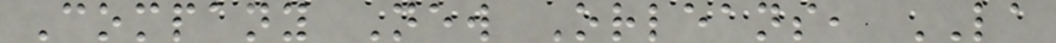Company New Orleans, LA
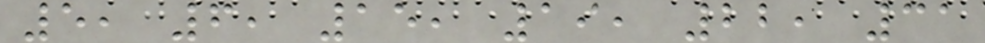5, 6, 15, 19, 22, 31
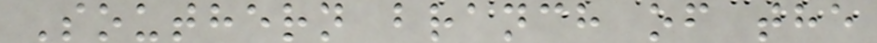Southern branch of the
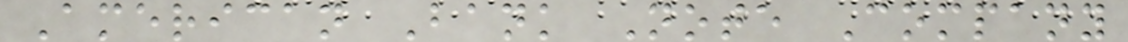American Bank Note Company
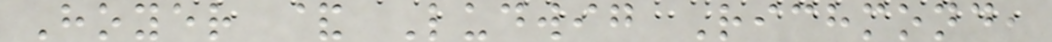Hoyer & Ludwig Richmond,
